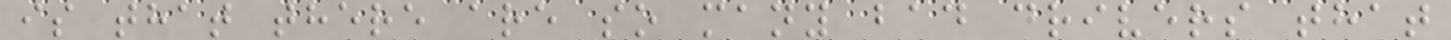is that there are so many bad drivers that
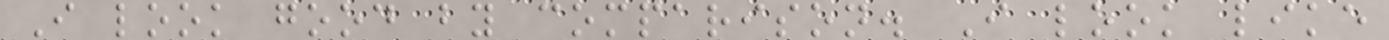I look good by comparison. I look like
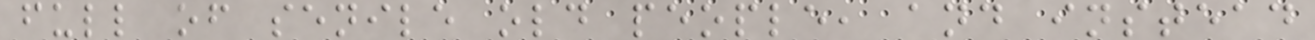full of senile old people, and instead
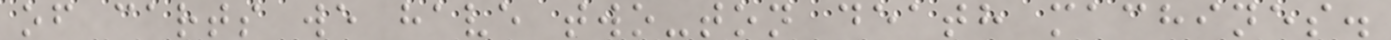of carts we have two-ton death machines.
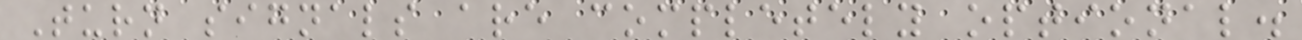Turn signals are completely optional.
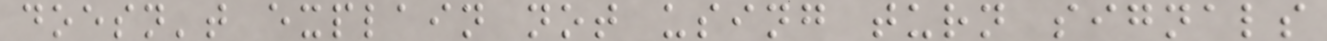doesn't explain not using turn signals
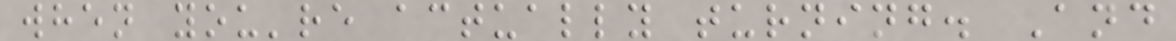when you're actually turning. And
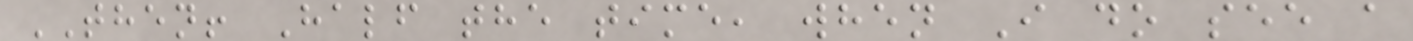THEN! Half the time, when I do see a
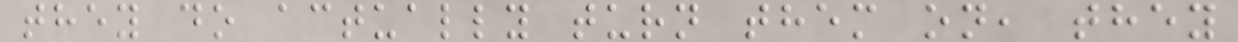they do actually turn them on, they
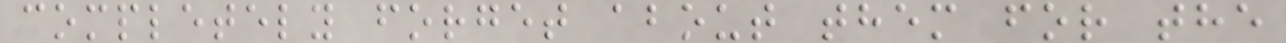completely forget about them for the
